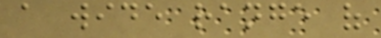a wide range of
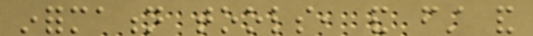information tools, and first and
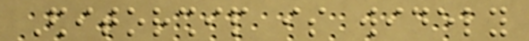Editorship is widely
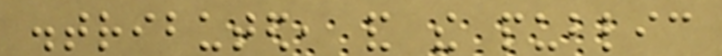distributed, and the public
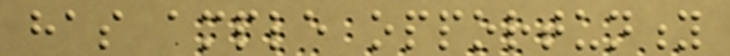has ample opportunity
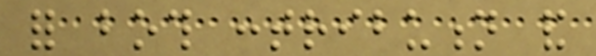for both contribution and
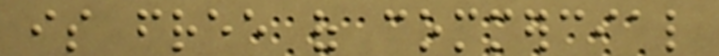is free of commercial
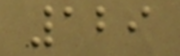129
